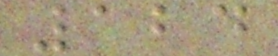124
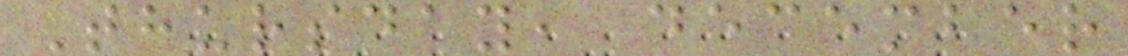Thursday, december
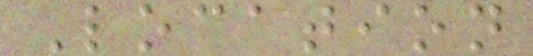Location
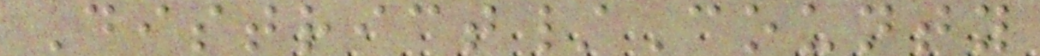District/County
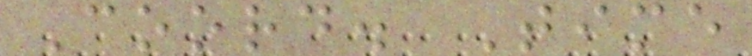Coord. Time
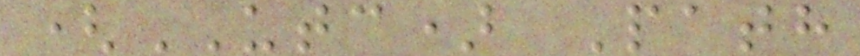(UTC) Path
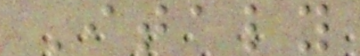Italy
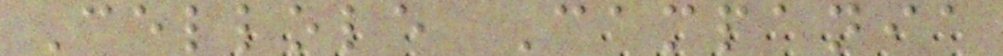Cellole Campania
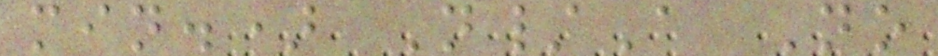min.) N/A No
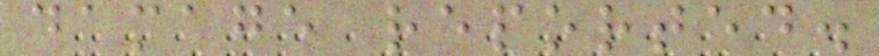damage reported.
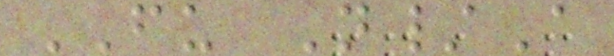FU N/A
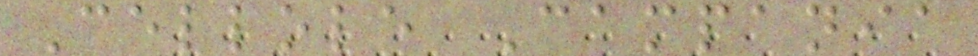Cellole Campania
